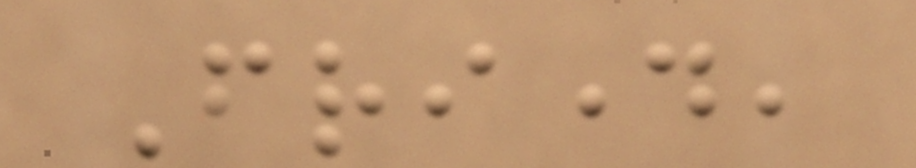Friday,
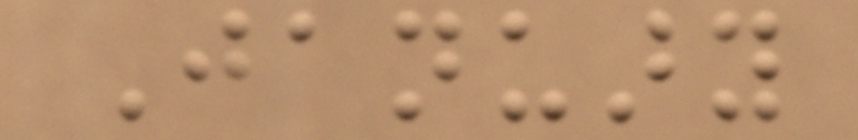January
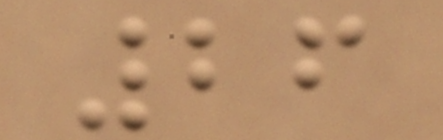26
